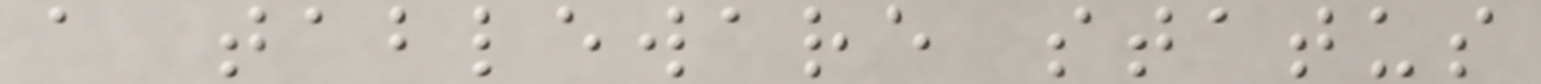a tableware status
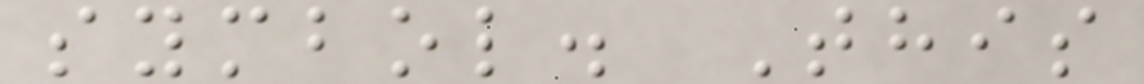symbol. This
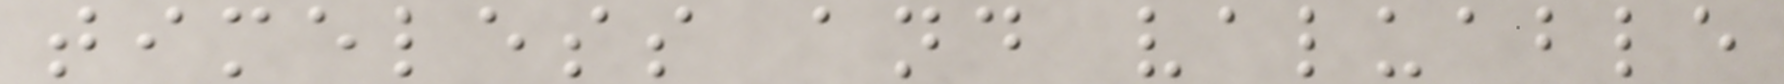timeless and valuable
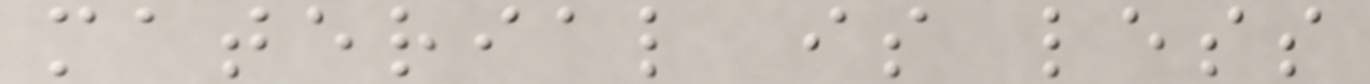material is less
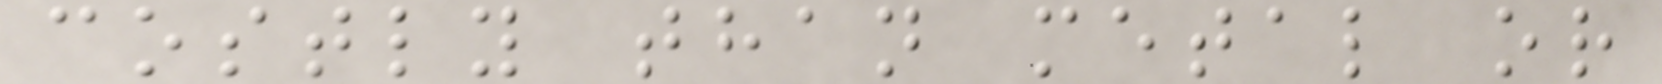costly than metal or
